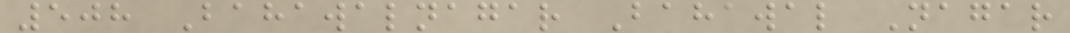508 Bahawalnagar Bahawal Nagar
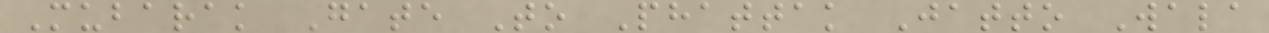Mubarak Gate To Phattak Jatto Wala
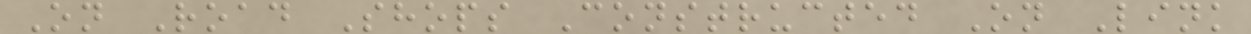On Road Shops Constructed On Link
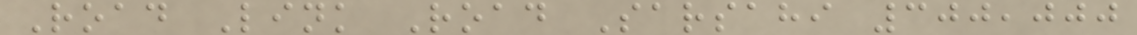Road Link Road Sarsahi 300,000
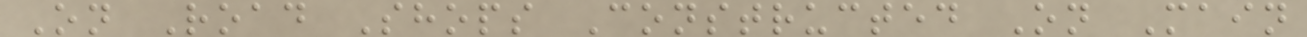On Road Shops Constructed On Main
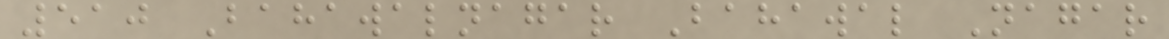510 Bahawalnagar Bahawal Nagar
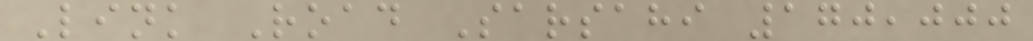Link Road Sarsahi 170,000
